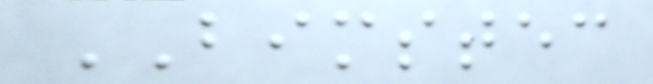BIMSTEC
